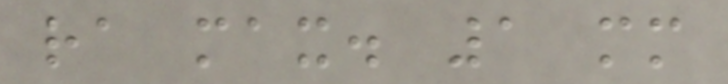ra max. 1 mm
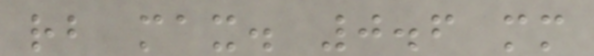rb max. 0.6 mm
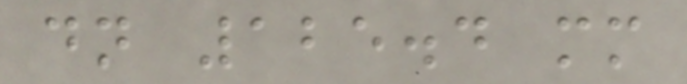dn 125.4 mm
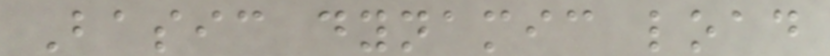Basic dynamic load
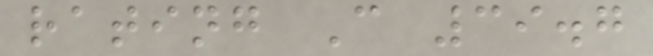rating C 39.7
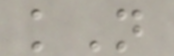kN
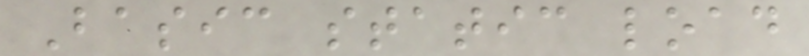Basic static load
